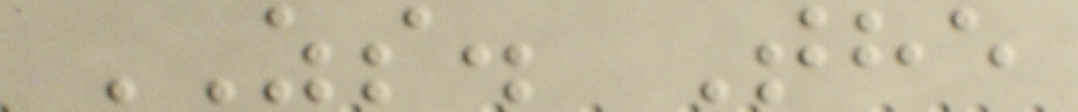ZS. The
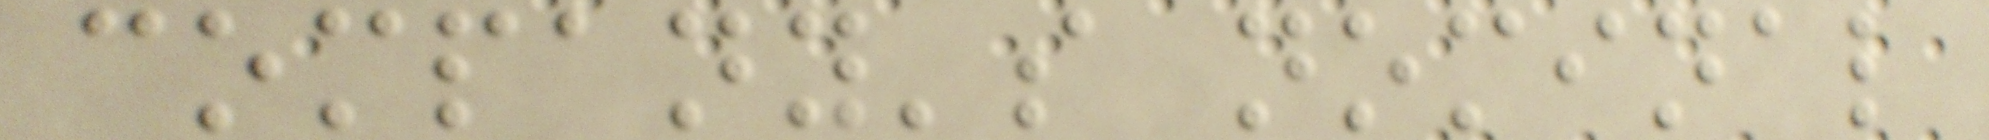company's nominal
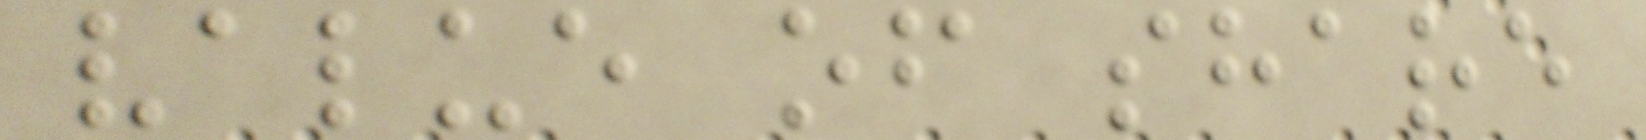value of share
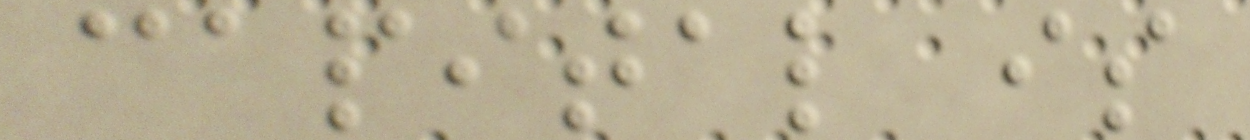capital is
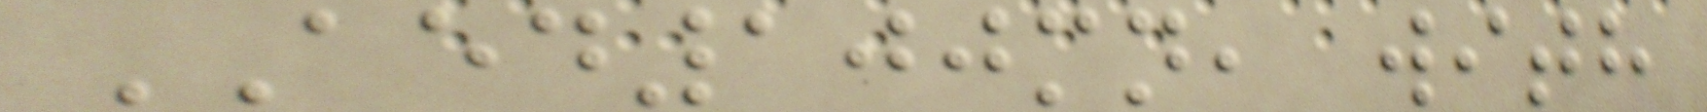AED100mn, with
